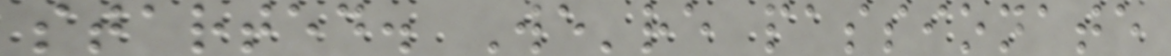started. We're passionate
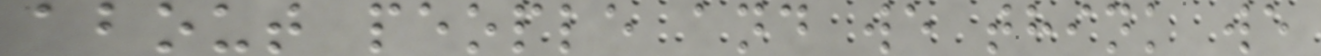about people and we think we
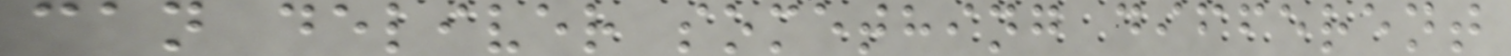can deliver something different
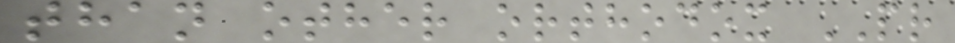than other orthodox PR
